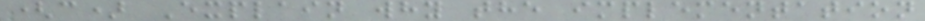(c) Explain why the implementation
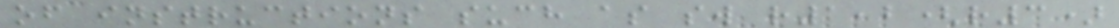of instructions such as sw r1,2(r3)
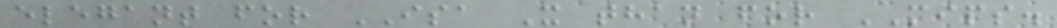elegant for ISA X than for MIPS.
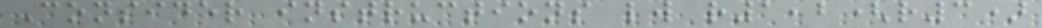Consider instructions lw r1,2(r3)
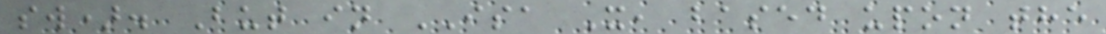sw). But in ISA X, based upon the
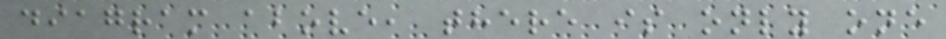diagram above, there is only one
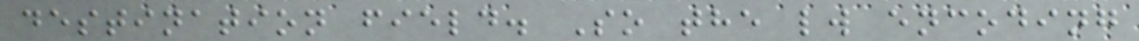destination field. So the lw encoding
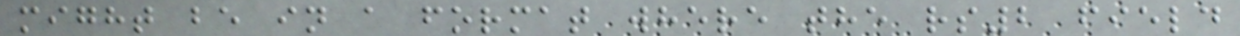might be in a format where the rs2 field
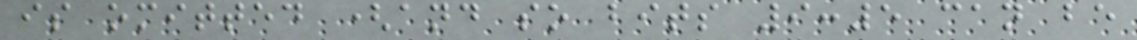is omitted (and so bits 9:5 can be
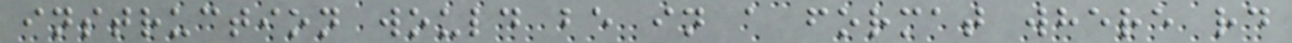instruction would be in a format where rd
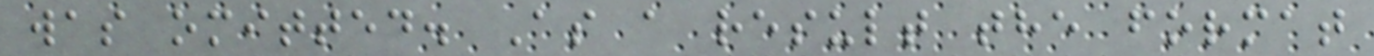was omitted. As a result the format
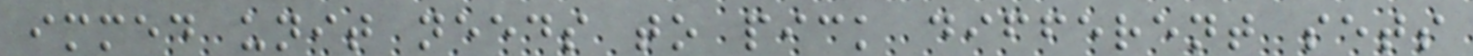immed unit needs to pick different sets
